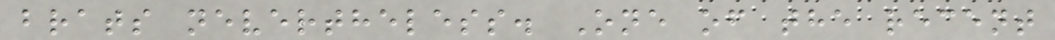brats nevertheless. One of the recent
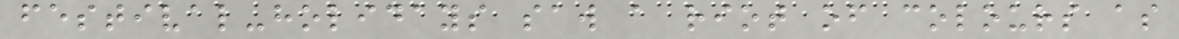festival-holidays saw a riot of colours as
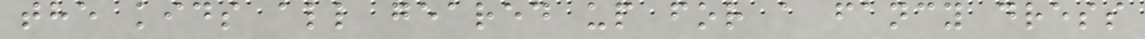the kids all geared up for a fancy dress
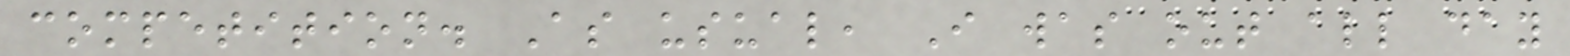competition. As usual, I was out all day
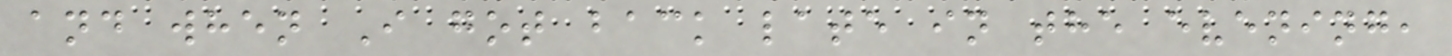and when I got back late in the evening,
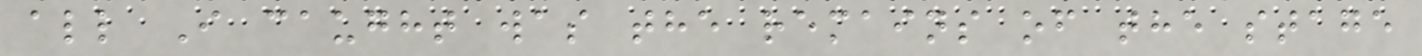all I caught was the remains of the stage
